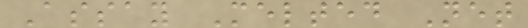Assay Melted Net
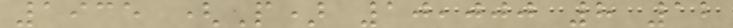1935 (P) 10,000 8 12
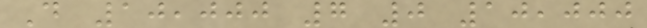D 10,000 7 0 10,000
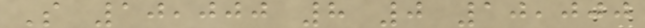S 10,000 8 0 10,000
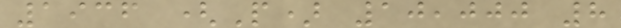1936 (P) 10,000 8
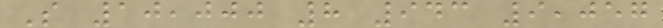S 10,000 8 943 9,057
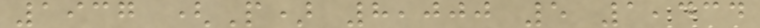1937 (P) 8,000 5 1,434
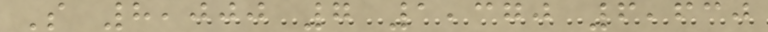S 8,000 7 1,370 6,630
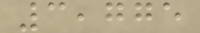3,775
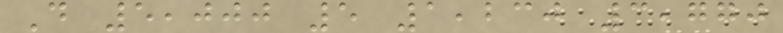D 5,000 5 1,230 3,770
